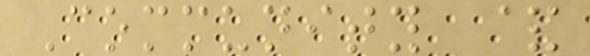Community &
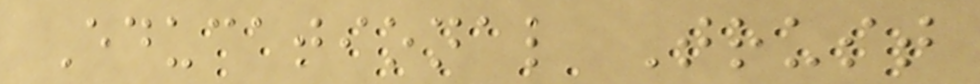Educational Trust
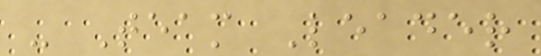- Team Leader
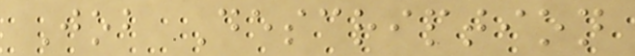Job Description
